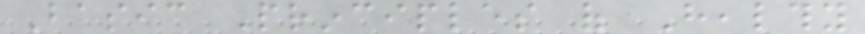Basic Principles of Healthy
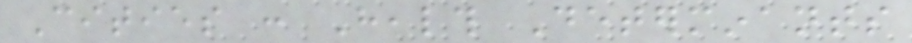Cities : Health Determinants
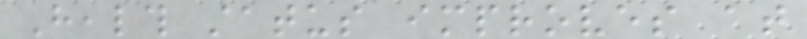Health status improves at
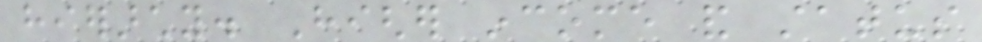hierarchy. Higher income and status
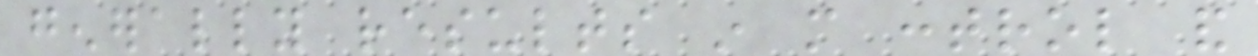generally results in more control and
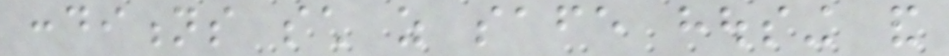conditions such as safe housing and
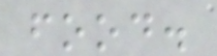food.
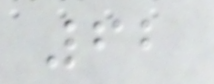62
